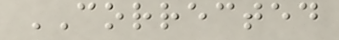CORRECTED
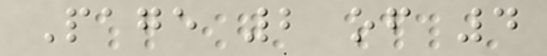Page 2 of 4
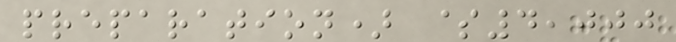preparation) $4,000
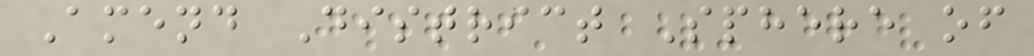Amend District Sphere of
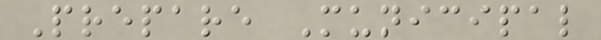Prepare Municipal
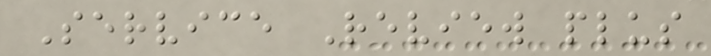Service Review plus
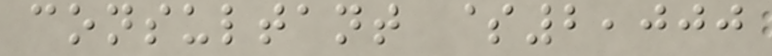consultant $2,000
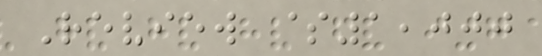Review $1,000
